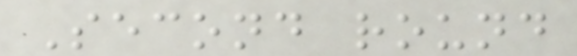Second round
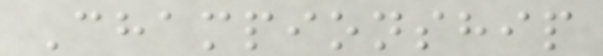Championship
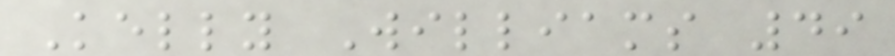Kelly Williams 49
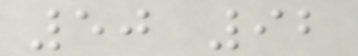50 92
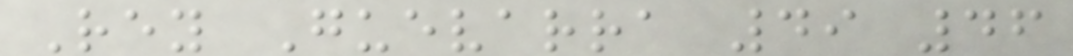Rey Guevarra 49 46
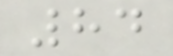84
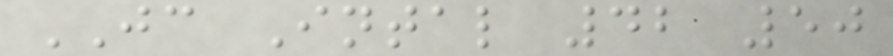JC Intal 42 50
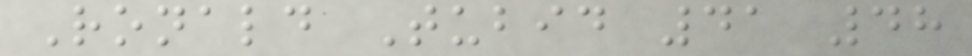Ronald Tubid 41 48
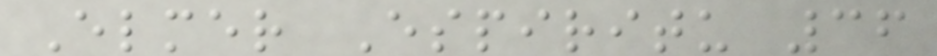Elmer Espiritu 36
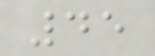45
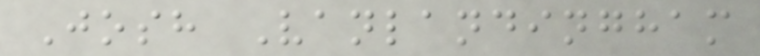Josh Vanlandingham
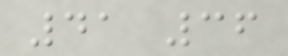41 36
